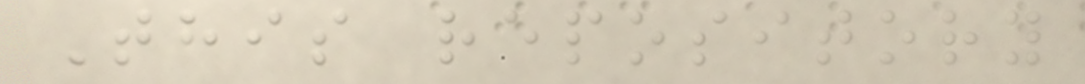This repository
